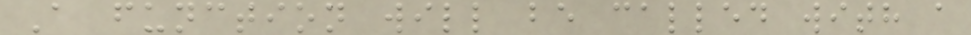A function will be called with a
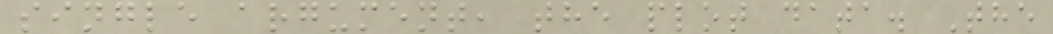single argument, the plot data. The
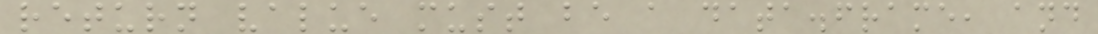return value must be a data.frame, and
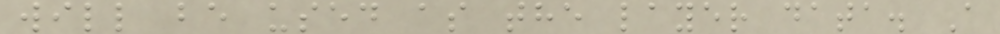will be used as the layer data. A
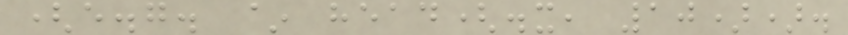(e.g. ~ head(.x, 10)).
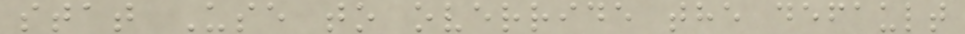stat Use to override the default
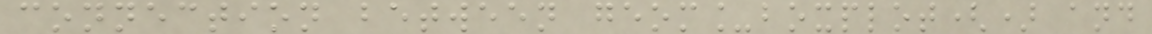connection between geom_boxplot() and
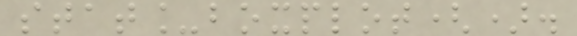stat_boxplot().
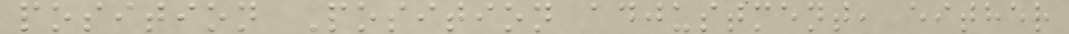position Position adjustment, either
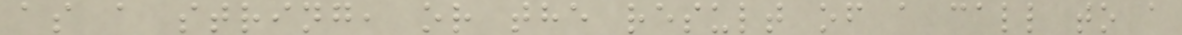as a string, or the result of a call to a
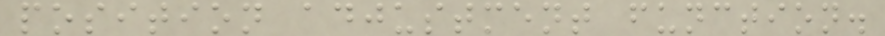position adjustment function.
